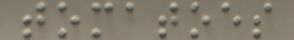tomatoes
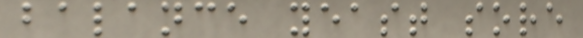balance yeast sore
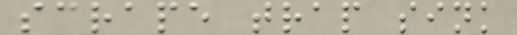scrape trap sink
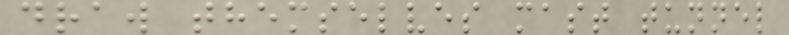draw themselves mast tunnel
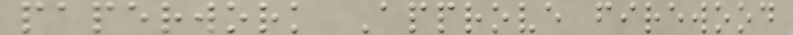paperwork Approve firewood
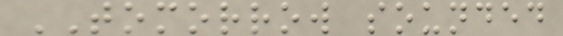TOMORROW sounded
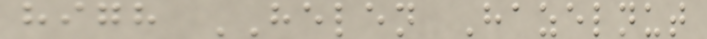high HELEN Hazelnut
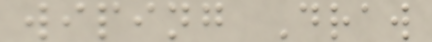wiping Draw
